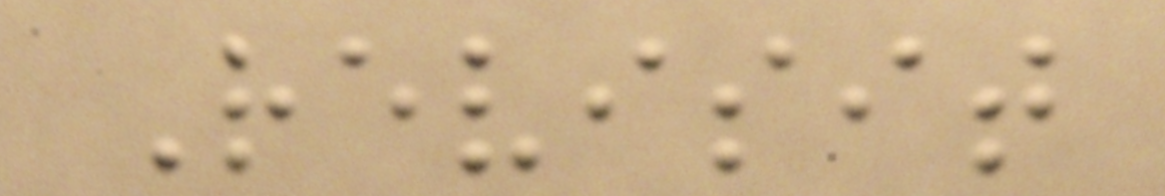Revisit
